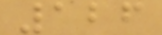126
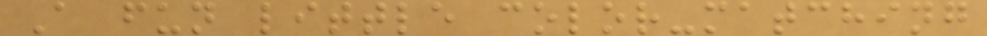A fun little color-matching
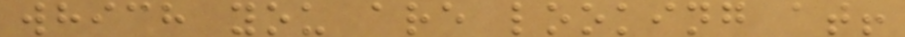which you are looking at!
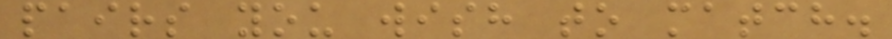pairs you wish to match.
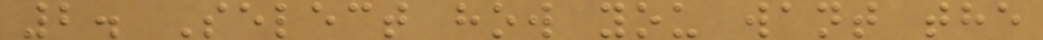2. Select how you want the
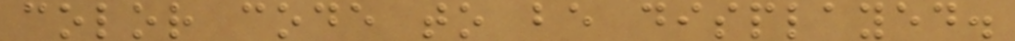color code to be displayed.
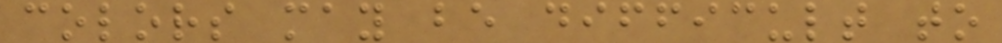colors may be difficult to
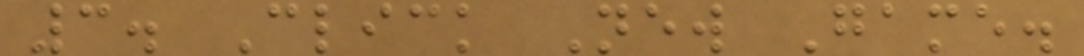3. Click New Game.
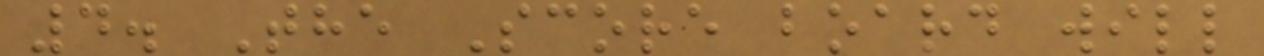4. The Score board will
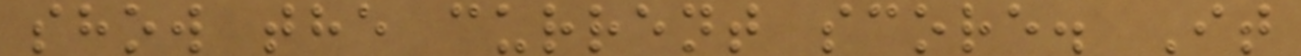show the current score. It
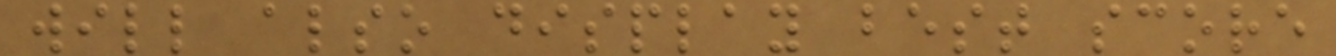will also display best score
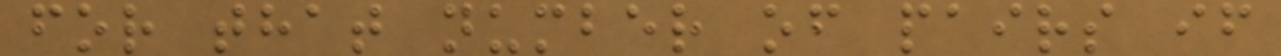for that number of pairs if
